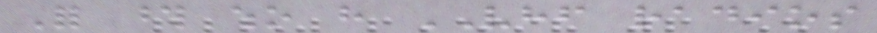For those who have VHF radios
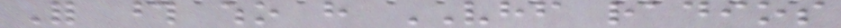For those who have VHF radios
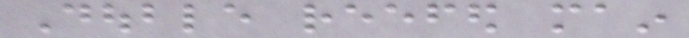Double reefed main
